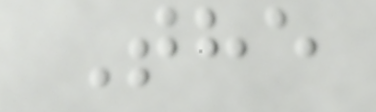The
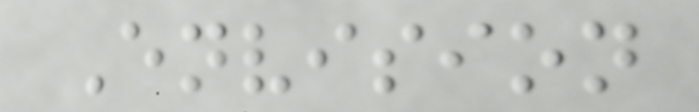Envision
